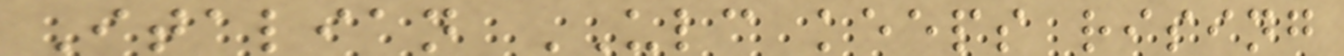Italian ULC keeps rising
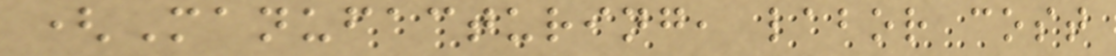(Manufacturing, labor cost
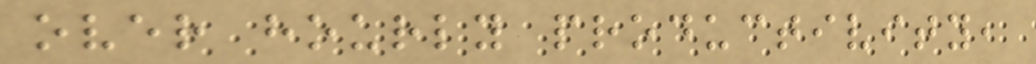over hourly productivity,
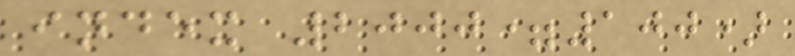index 2000=100)
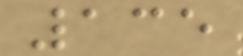135
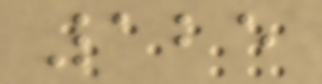125
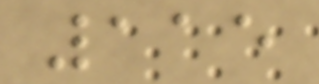115
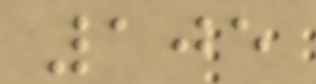105
